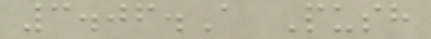3.06.A Push
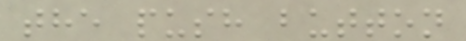the push button
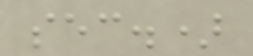sec.)
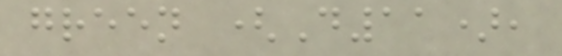green (D11),
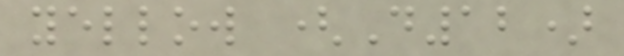yellow (D12)
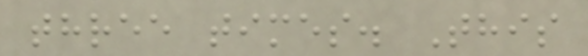three times. This
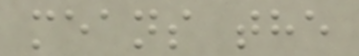means the
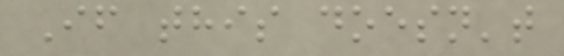If this doesn't
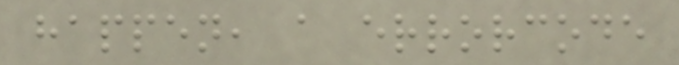happen, a errorcode
